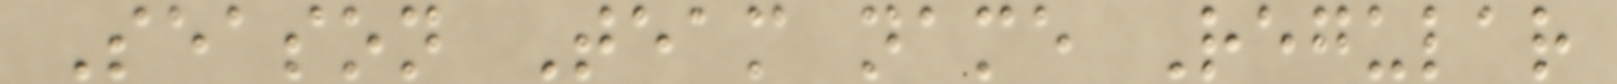Season Team name Regular
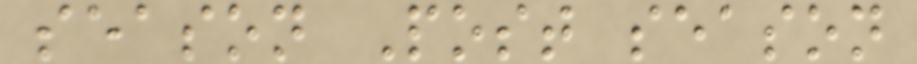season Post season
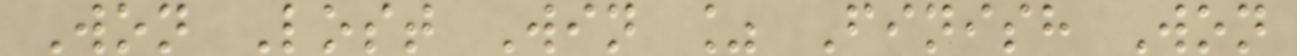Won Lost Win % Finish Won
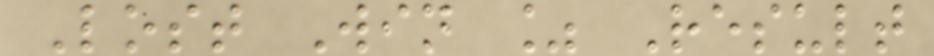Lost Win % Result
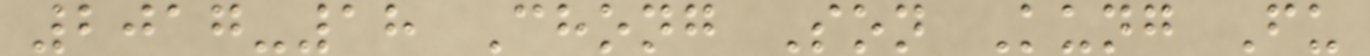2017-18 Chong Son Kung Fu
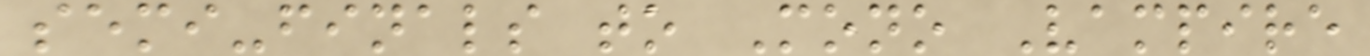semi-finals to Mono Vampire
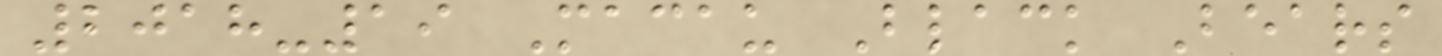2018-19 Macau Black Bears
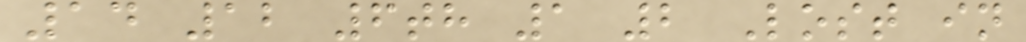14 12 6th 1 2 Lost in
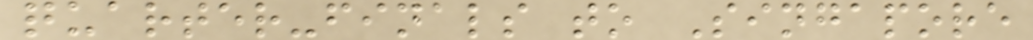quarter-finals to Singapore
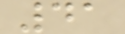41
